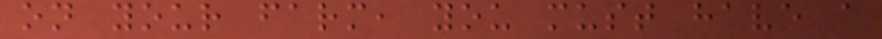on your farm, you must have a
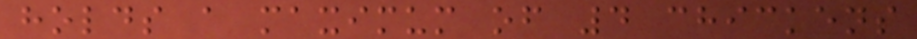holds a maximum of 4 chickens
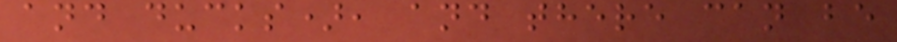and ducks), and there can be
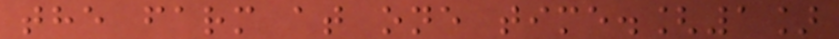the farm at one time.[1]
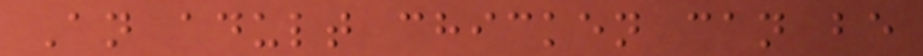An adult chicken can be
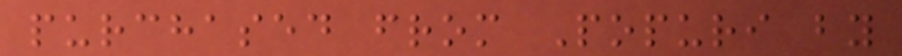purchased from Popuri by
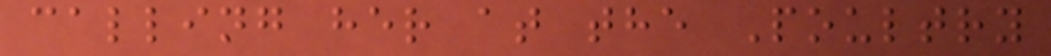calling her at the Poultry
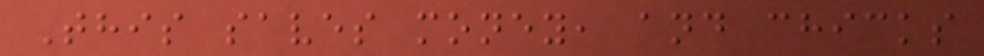This saves money, and chicks
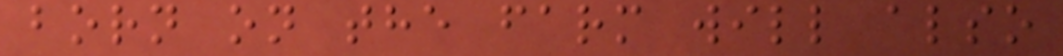born on the farm will also
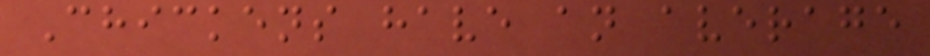Chickens have an average
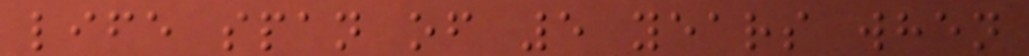life span of 5 years when
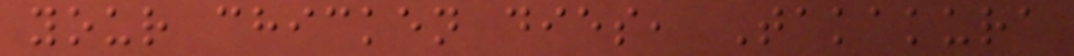your chicken dies, Takakura
